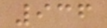936
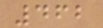462
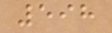598
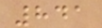841
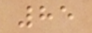85
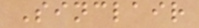Sinclair
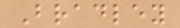Bradley
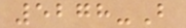5278-B
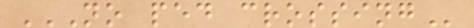NO PED CROSSING
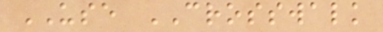USE CROSSWALK
